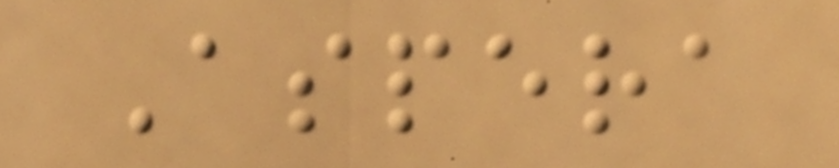Aspera
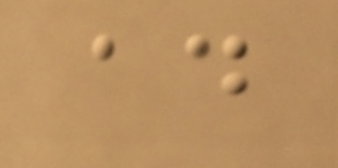ad
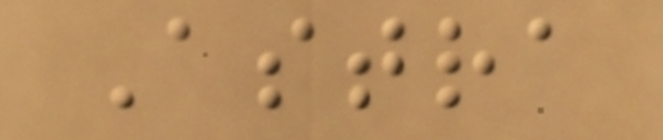Astra
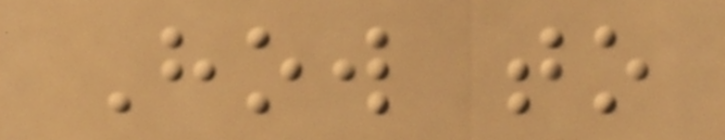How to
